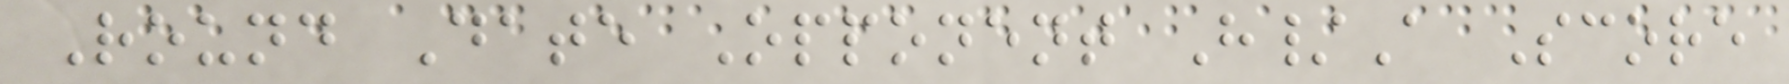Round Date Opponent H/A Score
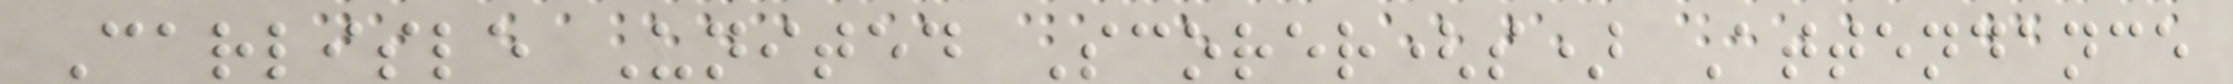Carlisle United Scorer(s) Attendance
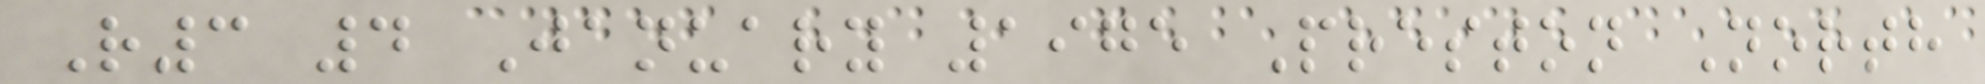R3 4 January 1975 Preston North
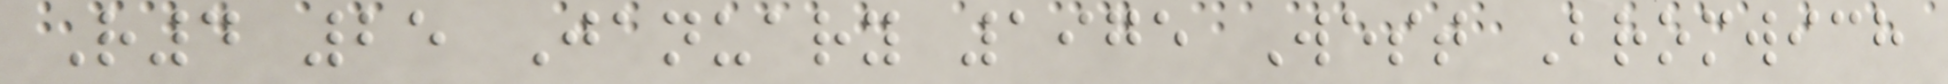R4 25 January 1975 West Bromwich
